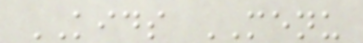KIDS MENU
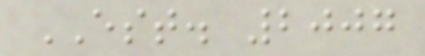EST. 2007
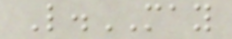L.MAY
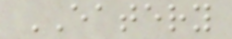EATERY
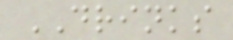DRINKS
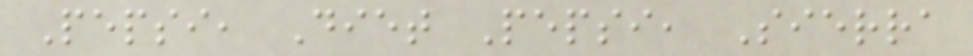Pepsi, Diet Pepsi, Sierra
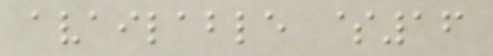available $16
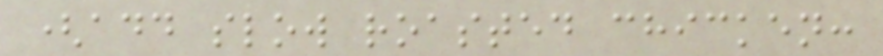(add slow roasted chicken:
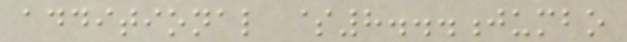additional $8...jumbo
